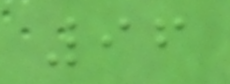96
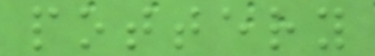pottery
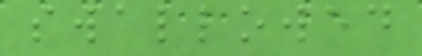swallowed
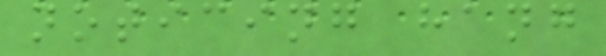noticing hang
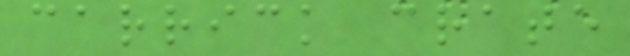carrick crate
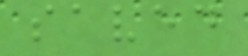saved
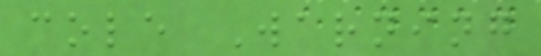cole Warning
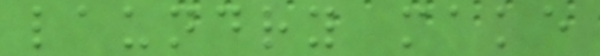laundry make
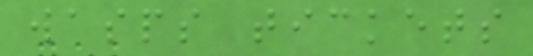wasps tickets
